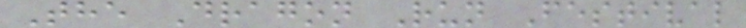The Dragon Run Festival
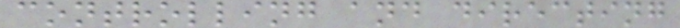controlling and directing
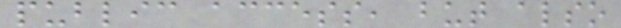public access, but also
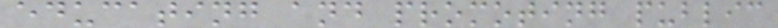educating and promoting public
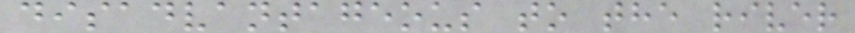disadvantageous to the river
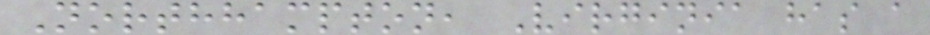Northhampton, Virginia has a
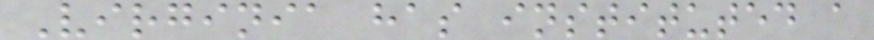Virginia has instituted a
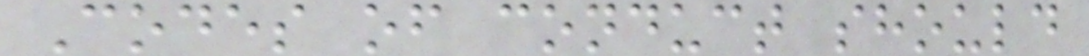Codes of conduct should
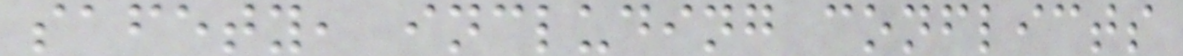safety, including conflicts
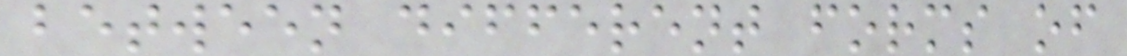between different forms of
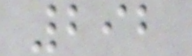292
